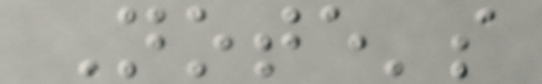Note's
